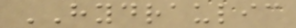HYDRAULIC
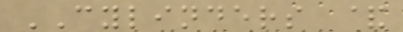CYLINDERS &
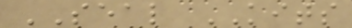SEAL KITS
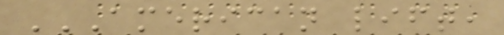AMERICAN LIFT,
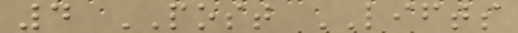4 POST LIFTS
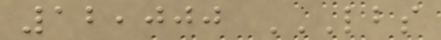12,000 LBS
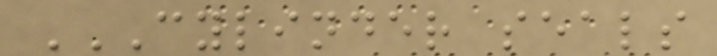CYLINDER SEALS
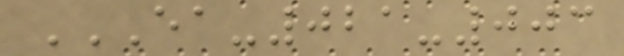EA-021-003
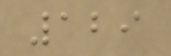129
